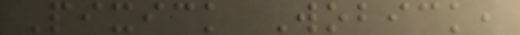Pixick Wobick,
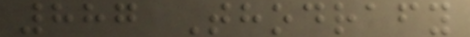887 Thodrafy
